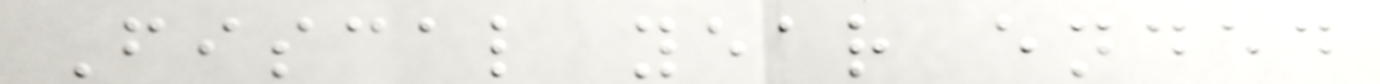Fiscal year ended
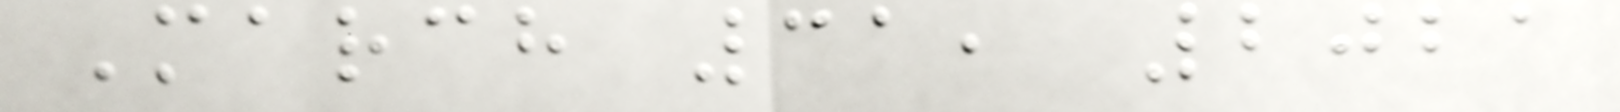March 31, 2021
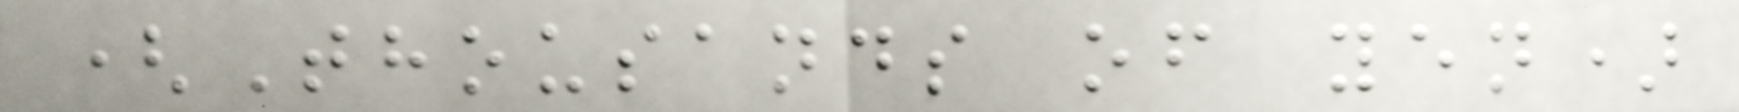(Thousands of yen)
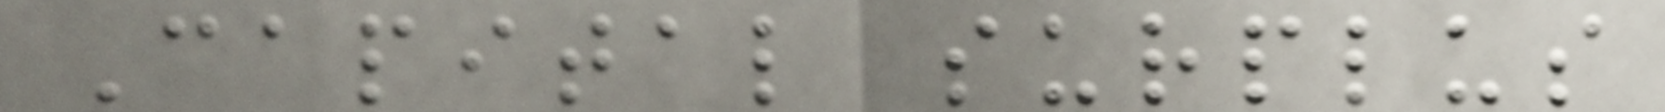Capital surplus
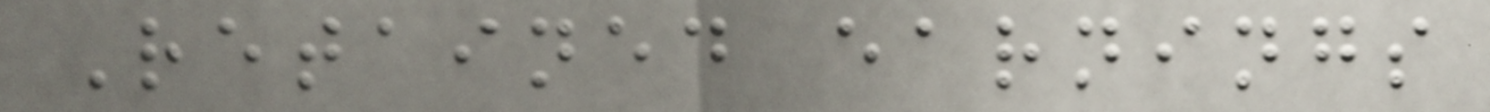Retained earnings
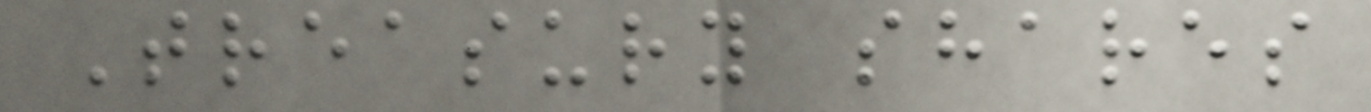Treasury shares
